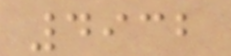4932
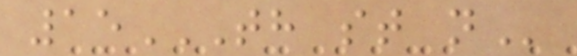15TH ST N
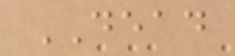DEAD
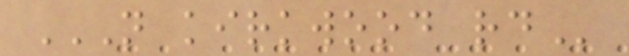N KIRKWOOD RD
